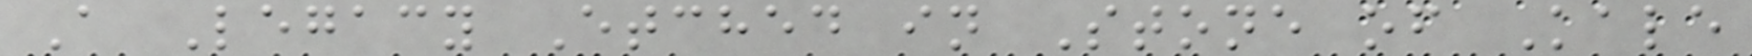A Legacy Etched in Stone of Kale
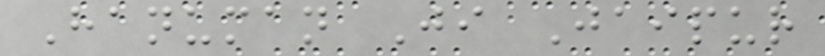Hanuman Ji Jaipur
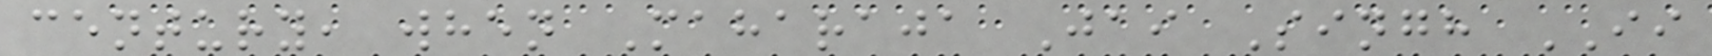century, when Maharaja Jai Singh II
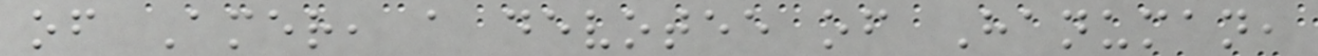of Amer, a devotee of Hanuman,
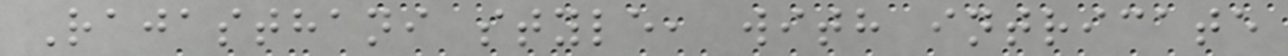Rajasthani style, with intricate
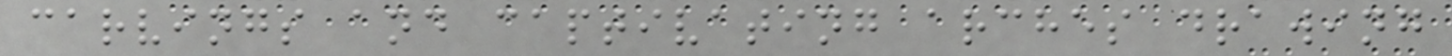carvings and captivating arches drawing
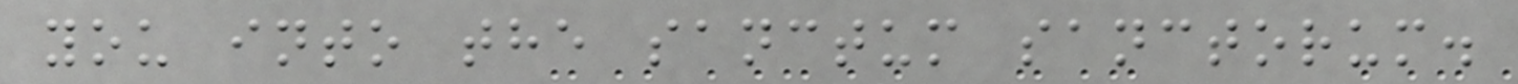you into the sanctum sanctorum.
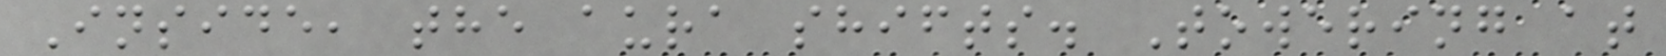Inside, the aura shifts. Towering at
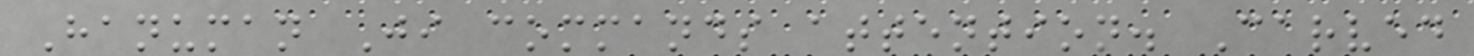Hanuman Ji commands attention. Carved
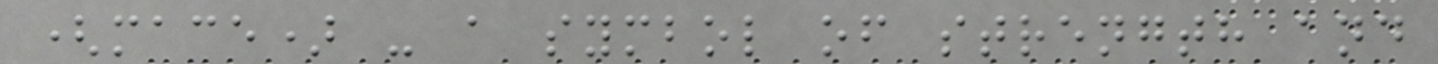(mace) - a symbol of strength and
